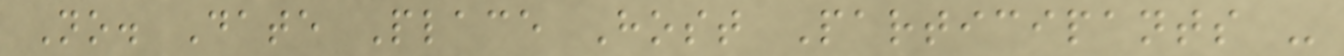No. Date Place Host Participants -
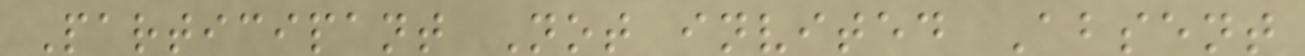Participant Not invited Absent
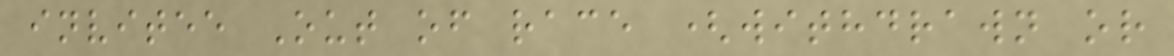invitee Out of race (withdrawn or
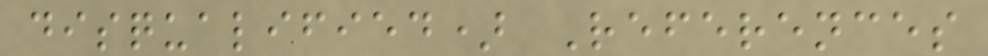disqualified) References
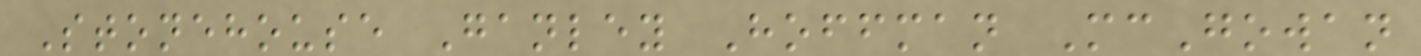Stonehouse Ganley Hoffman McGowan
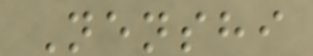Nenshi
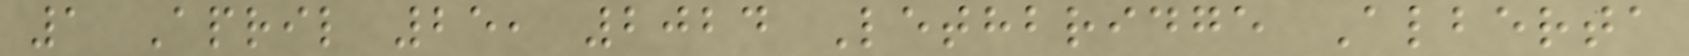1 April 25, 2024 Lethbridge Alberta
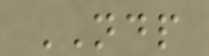NDP
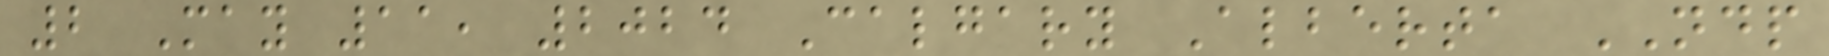2 May 11, 2024 Calgary Alberta NDP
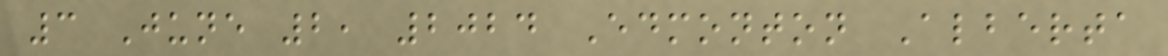3 June 2, 2024 Edmonton Alberta
